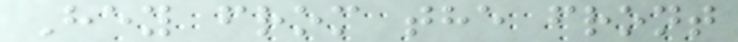Hey from the front
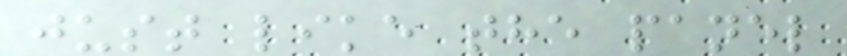just like the panel
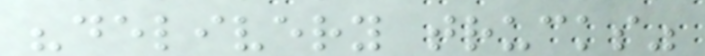"delivery trucks"
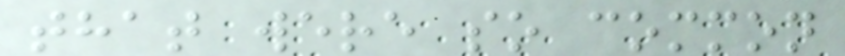that were so common
